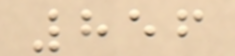856
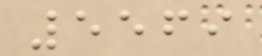5569
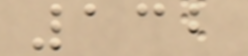132
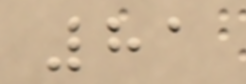81
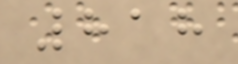818
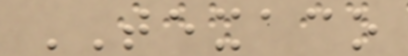TEXACO
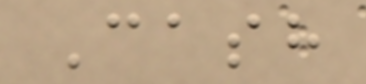Cash
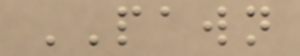PAWN
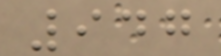947
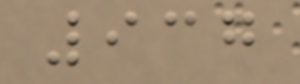937
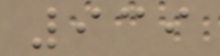939
